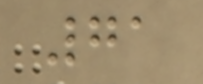71
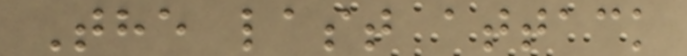The last attack
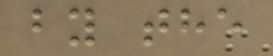by the
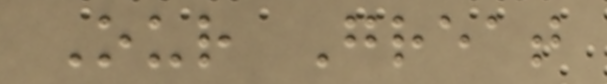Our Great
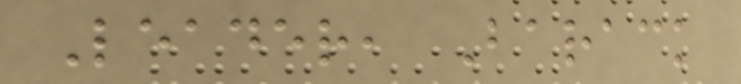Leader, Barack
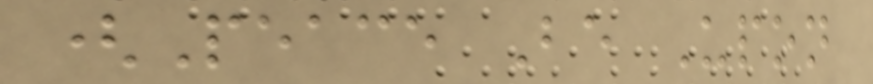(Peace Be Upon
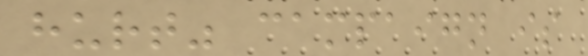hurt" campaign is
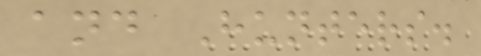and Hunters.
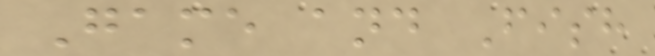Game and Fish
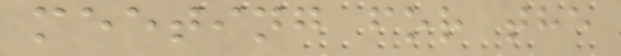meeting for the
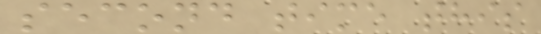second time this
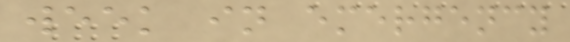week in emergency
